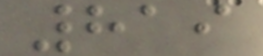819
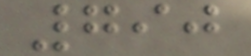790
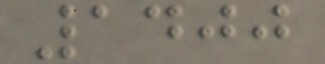1400
